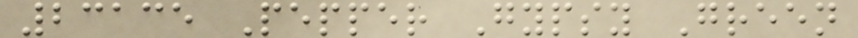23135 Pepper Gypsy Green
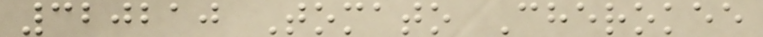320210 Tomato Cherokee
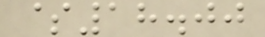$18.00
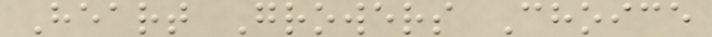Heart Growers Choice
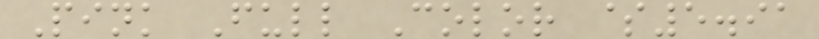Pink Full Color $5.91
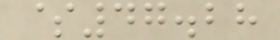$47.28
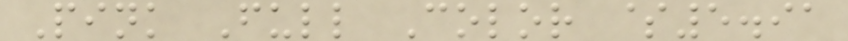Pink Full Color $5.91
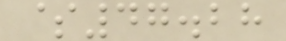$47.28
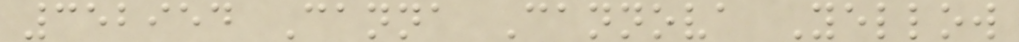352954 Canna Cannova Yellow
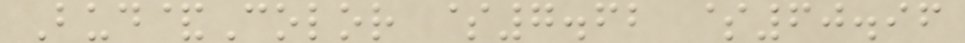Bud&Color $7.62 $60.96
